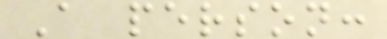A person:
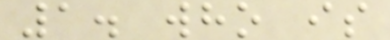1. who is
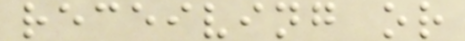receiving or
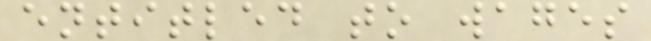entitled to wages
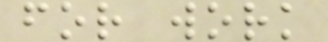for work
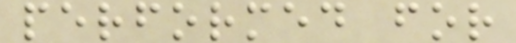performed for
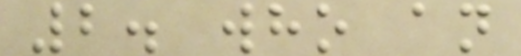2. who an
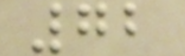72
